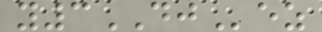y3DJez
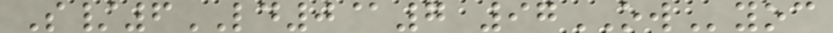S/6LD0@7 97OWyoc
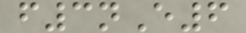f3nE6
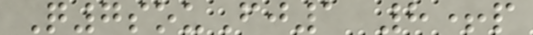Q7souFj1 8+p
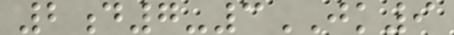2d7-3JK9
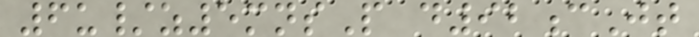6u/z5mnsP d92cJt
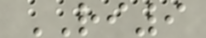RI9
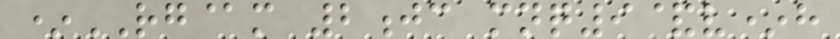*RG@m 2jc mnq9&v*h
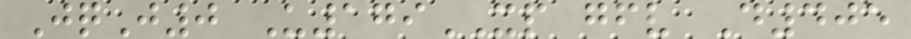JqJ0 U179XP gfv D405
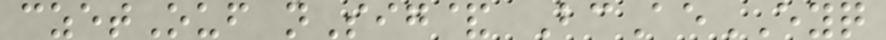czetOuf nSig& BcAeEYQ
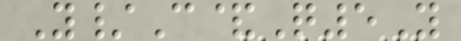Y/C&Q5Y
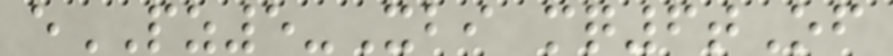ePZ5-Xbi mq6tOf
